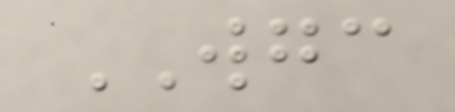WGC
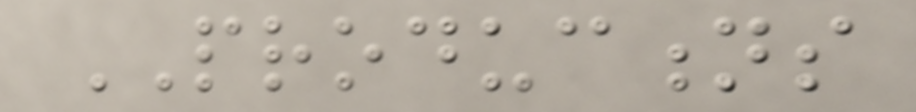PRODUCTIONS
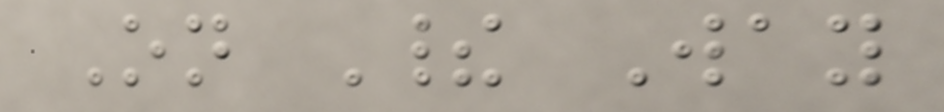On Their Way
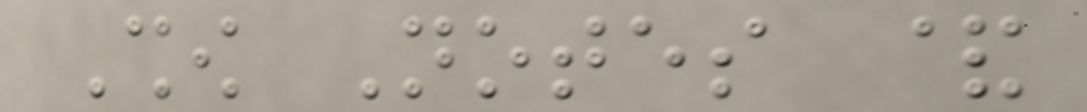Show Notes &
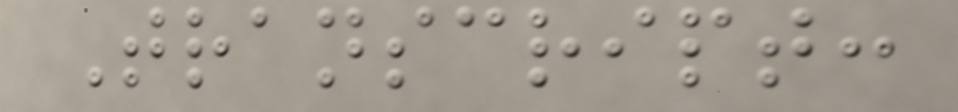Transcript:
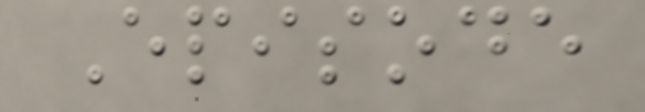Episode
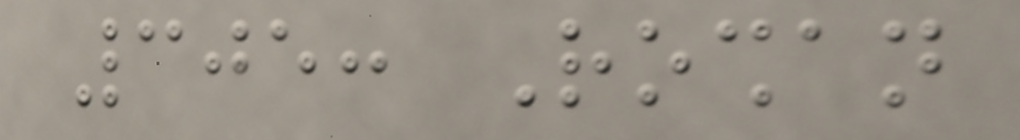305: Roshan
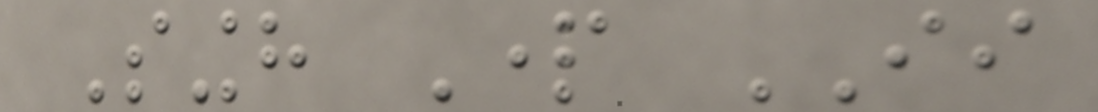Singh Part II
